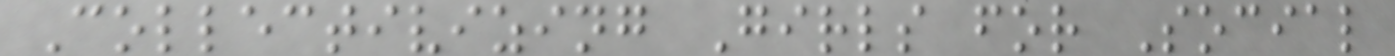Collectivizing Girls for Social
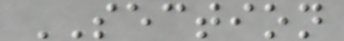SECTION
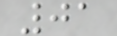01
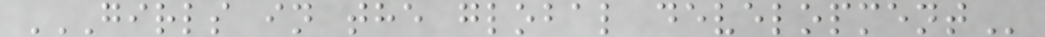GIRLS IN THE GLOBAL DEVELOPMENT
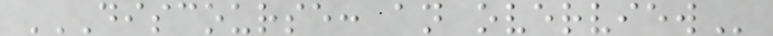DISCOURSE: AN OVERVIEW
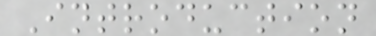Introduction
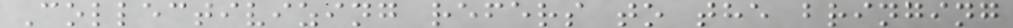Collectivizing refers to the bringing
